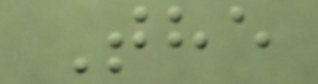The
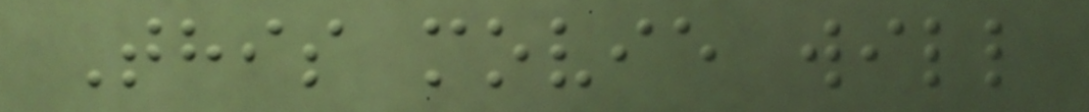This movie will
